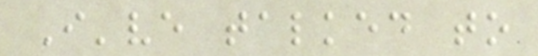I've talked to
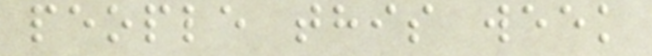people this week
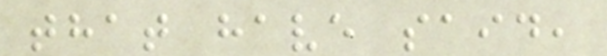that have said,
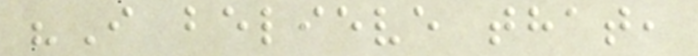"I believe that,
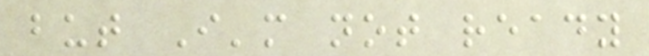but I'm not ready
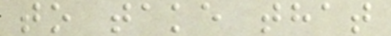to take that
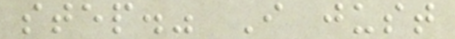step." I just
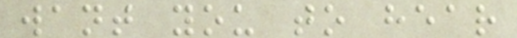want you to hear
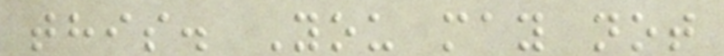this. You may not
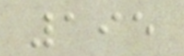195
